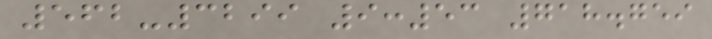562-3299 9:53 718.759
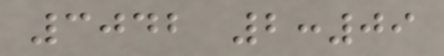3042 2:09
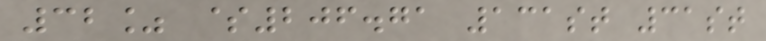32% $206.71 131st 31st
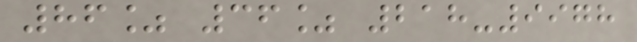86% 36% 218-9978
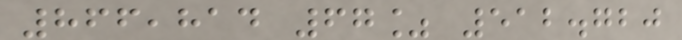866,814 67% 512.720
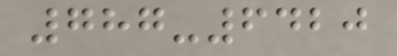787-6420
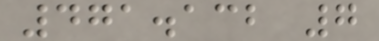471.132 7
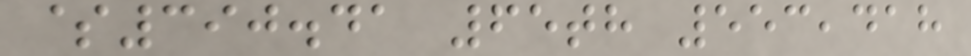$390.41 65th 553,418
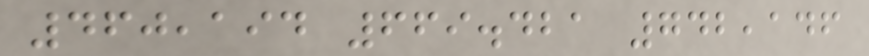460,194 669.421 742,146
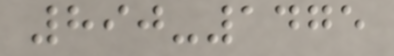890-1475
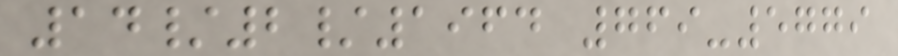14/2/1964 769-5779
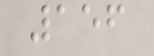156
